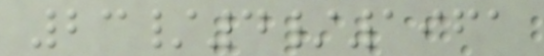23/4/1961
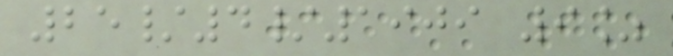25/4/1909 9%
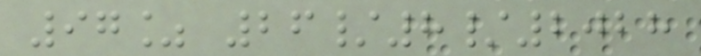97% 26/8/2028
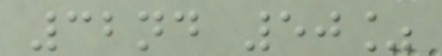32nd 50%
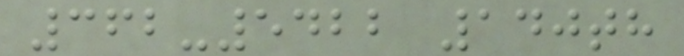362-5422 140th
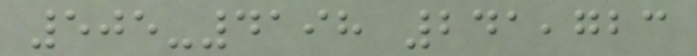505-4198 241,723
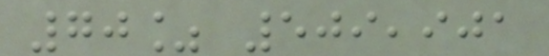70% 509,901
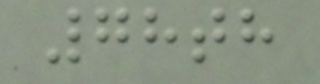78th
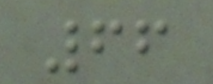66
